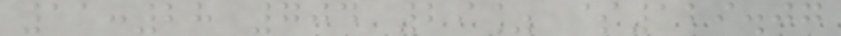11:28 704 29% $129.07
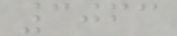3063
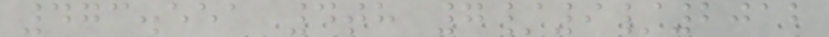473.551 4th 7/9/2012
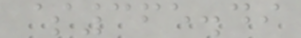$365.49
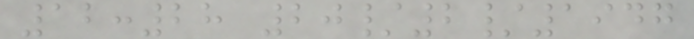12:28 20/2/1947
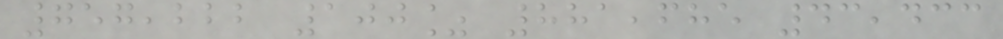757,222 100% 881,685 43,433
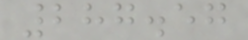287.57
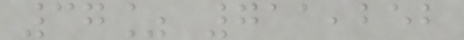37% 711,252
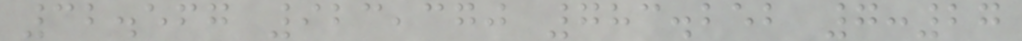32.567 923,370 783.252 7:27
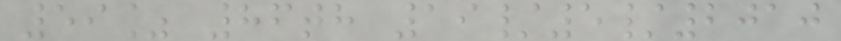59% 86th 19/5/2010
